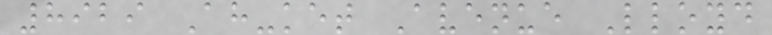8929 Ah-ket Avenue Lloyd
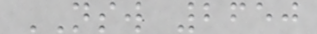NSW 2650
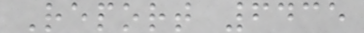Report 6435
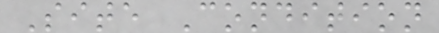Site Condition
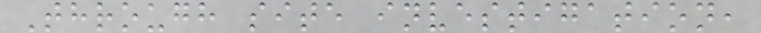Through site investigation,
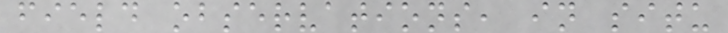field observations, in situ
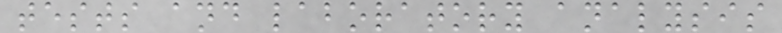tests and laboratory analysis
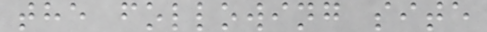the following site
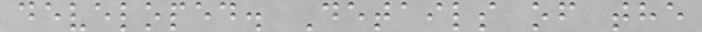developed. Details of the
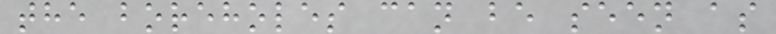the boreholes can be seen as
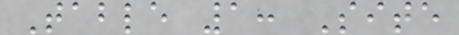Table 1: Site
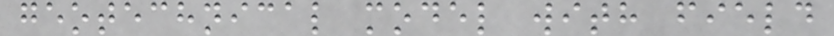geotechnical model with field
